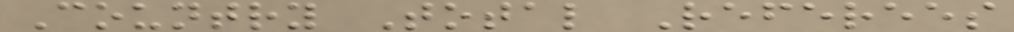Country Total Referees
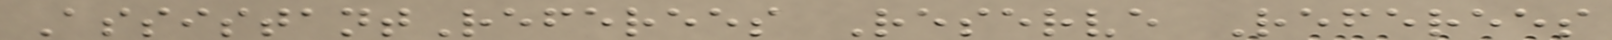AssistantReferees Reserve Referees
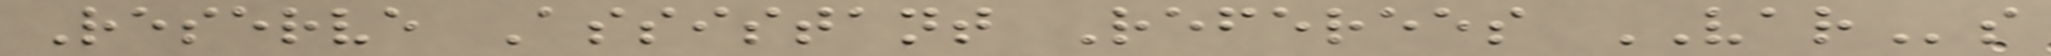Reserve Assistant Referees VARs
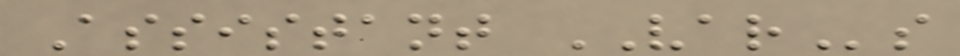Assistant VARs
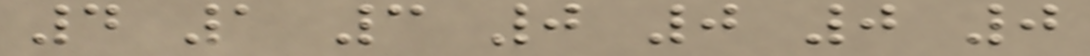4 1 3 0 0 0 0
